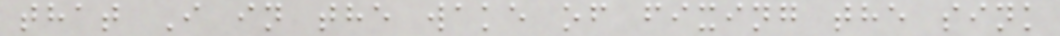that I in the wake of fixing the sink
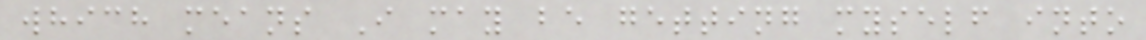which means I may be getting myself into
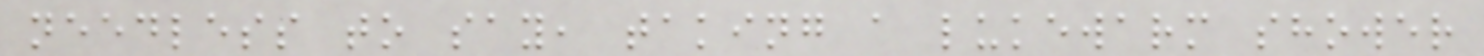needless to say, taking a lukewarm shower
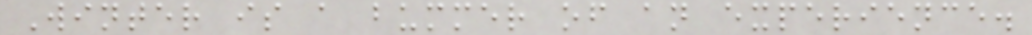Winter is a bummer of an experience.
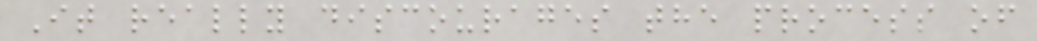It really discourages the process of
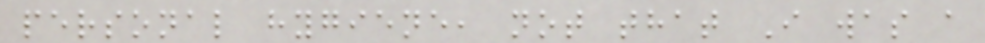personal hygiene, not that I was a
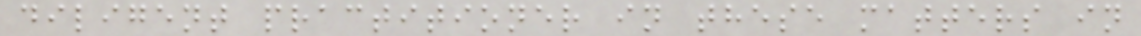diligent practitioner in these matters in
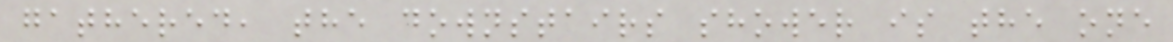gathered, the downstairs shower is the one
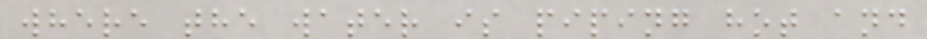where the water is piping hot and
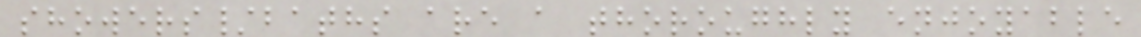showers/baths are a thoroughly enjoyable
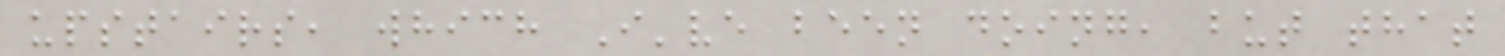upstairs, which I've been doing, but that
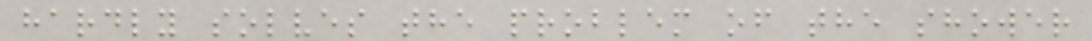hardly solves the problem of the shower
